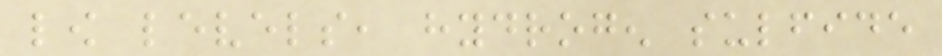low levels, hydrogen sulfide
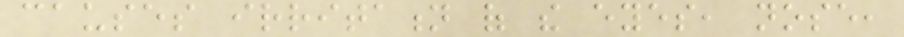causes irritation of the eyes, nose,
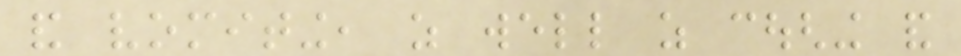and vomiting, as well as coughing and
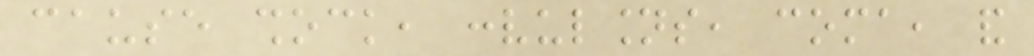cause shock, convulsions, coma, and
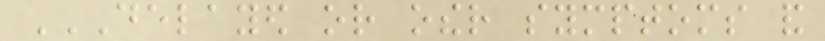DELAYED OR OTHER SYMPTOMS AND
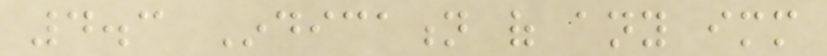4.3 Indication of any immediate
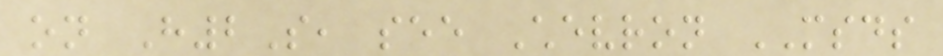on H2S, see Chevron MSDS
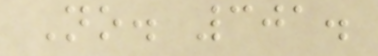No. 301.
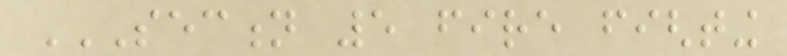SECTION 5 FIRE FIGHTING
